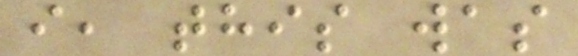i, this was
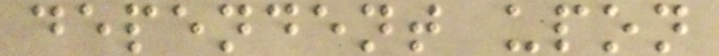dependent upon
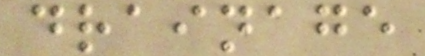drainage
